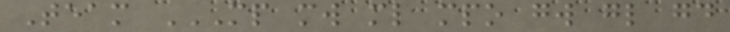Team MP MW ML MPO GW GL GD
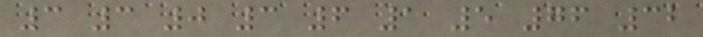3 3 0 3 6 1 5 76 32
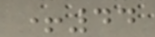+44
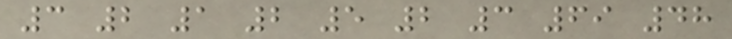3 2 1 2 5 2 3 69 48
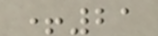+21
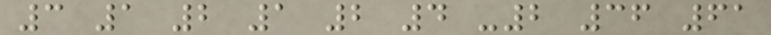3 1 2 1 2 4 -2 36 61
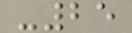-25
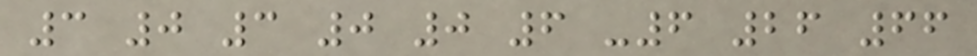3 0 3 0 0 6 -6 26 66
